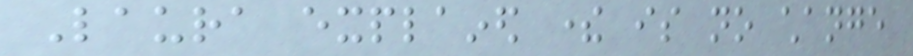Laura explained there is no change
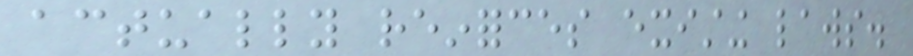actually reinforces existing laws.
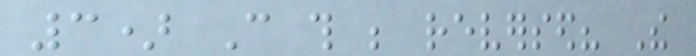3) Can this be reversed? The
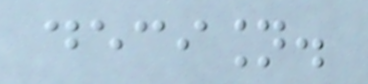decision.
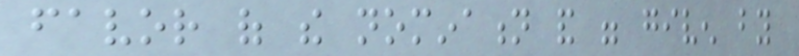favor of the nomination and were given by
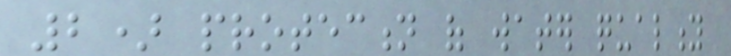2) protection of water quality
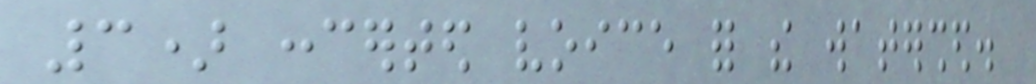3) concerted voice for the watershed.
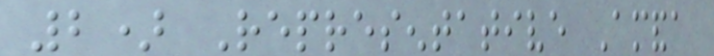2) Representative Amanda
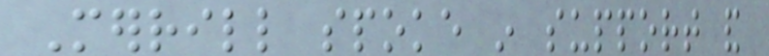Merrill spoke in support and
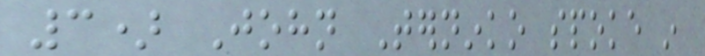3) John Terninko spoke in
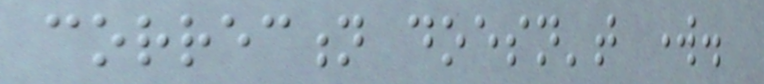correction doesn't work.
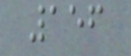156
